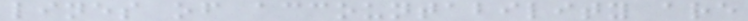lines of accountability are
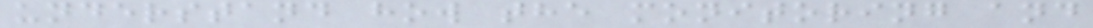understand how the monitoring and
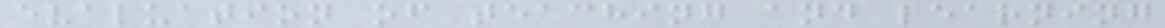evaluation of teaching and learning
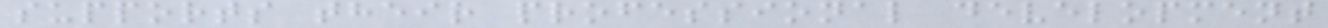supports their professional development
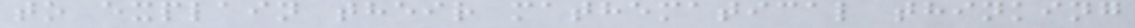to explain their mathematical thinking
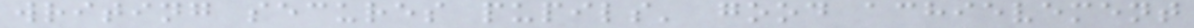writing secures pupils' good achievement
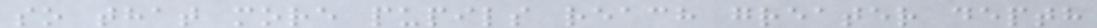so that more pupils reach greater depth
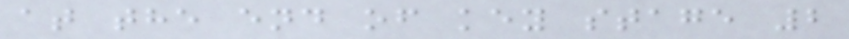at the end of key stage 2
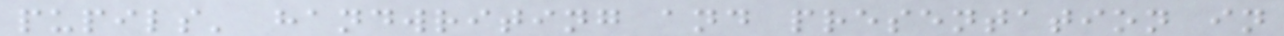pupils' handwriting and presentation in
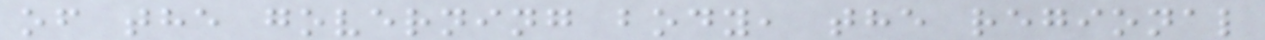of the governing body, the regional
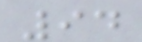94
